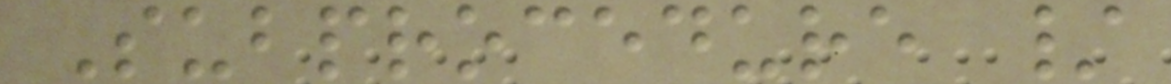Subprocedure /
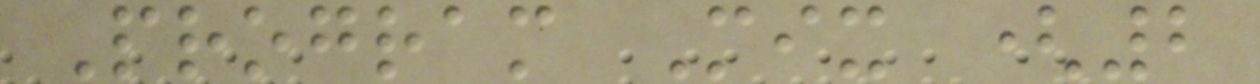Program Mix (2
